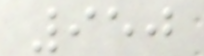950
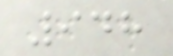948
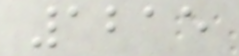1215
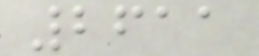2611
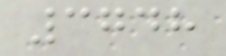3748
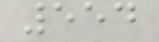554
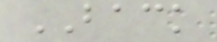BACK
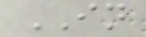IN
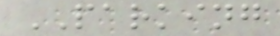PARKING
